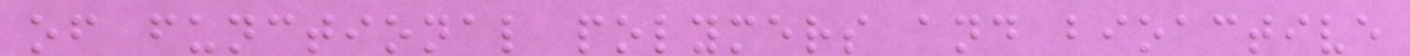of functional polymers and bioactive
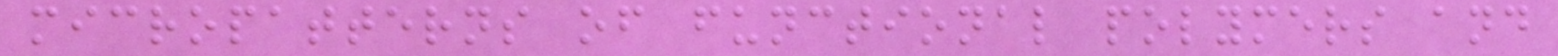micropatterns of functional polymers and
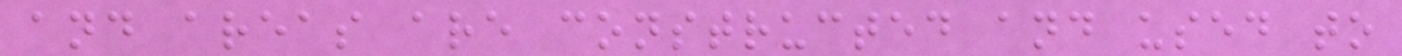and areas are constructed and used to
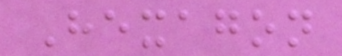Hexagon
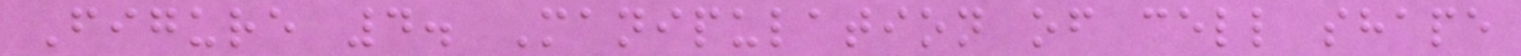Figure 4. Manipulation of cell shape
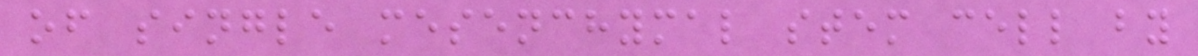of single mesenchymal stem cell by
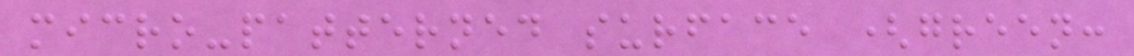micro-patterned surface (green:
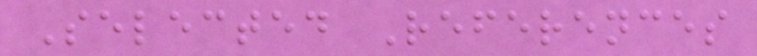Selected References
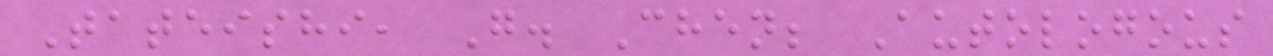Tateishi, G. Chen; Autologous
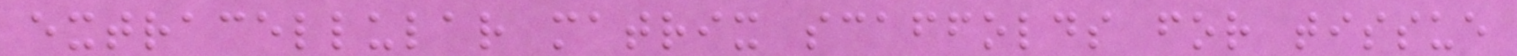extracellular matrix scaffolds for tissue
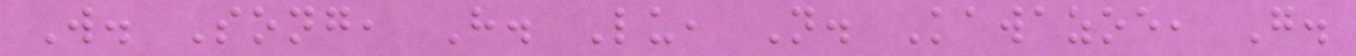W. Song, H. Lu, N. Kawazoe, G.
